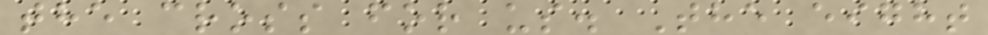the cross for us. The eight
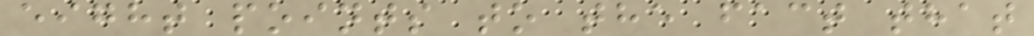eight points to the fact that
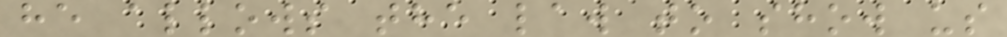he allows the law to show us
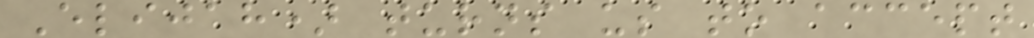Elijah) turns us to accept
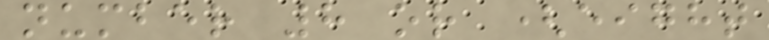number 8 or (eight
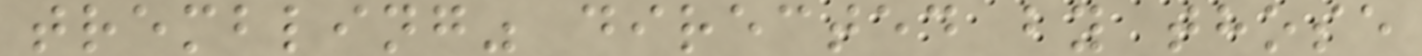trembling" directed by those
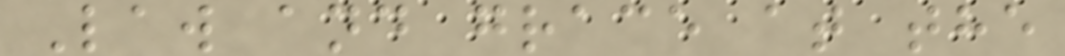Law and grace at the
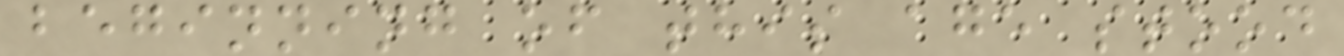beginning of this age stood
